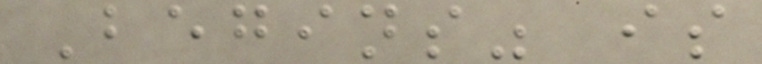Begins" is
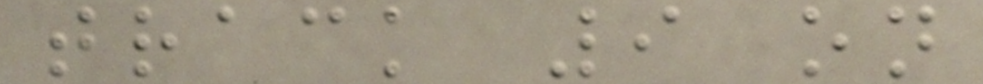track 9 on
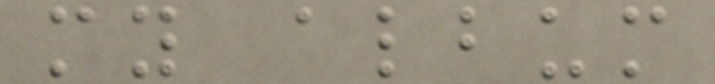my album
